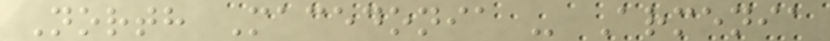North Macedonia - Armenia
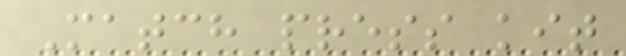Match press kit
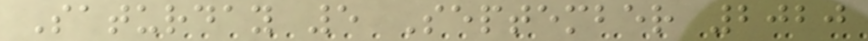Saturday 5 September 2020
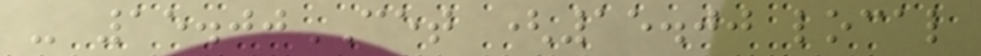- 15.00CET (15.00 local
